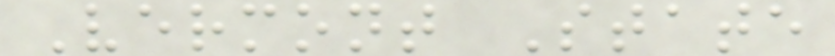Vermont State
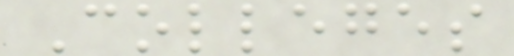Colleges
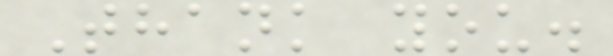Thank you.
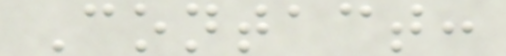Contact:
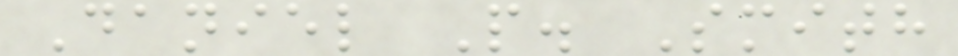Daniel P. Smith
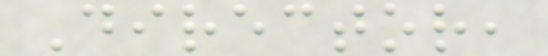Director,
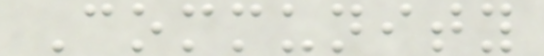Community
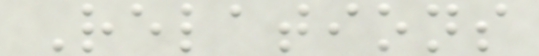Relations
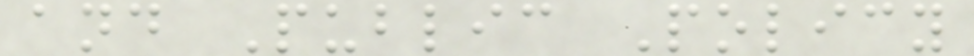and Public Policy
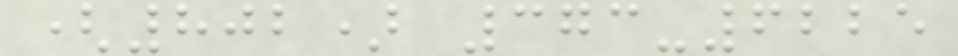(802) 373-6225
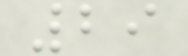29
